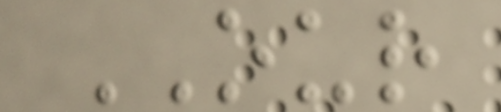OUR
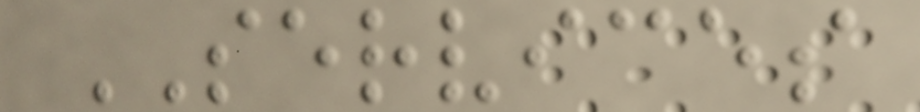SERVICES
